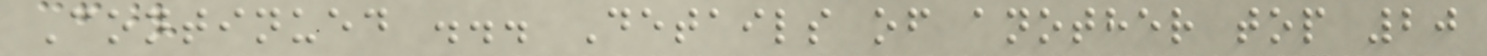Continued ... Details of another top 20
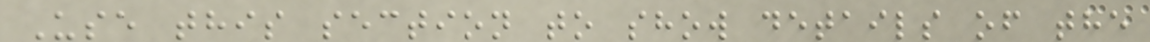Use this section to show details of the
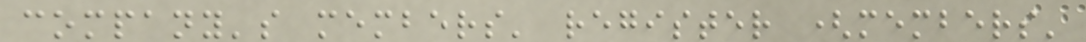company's members' register (members'
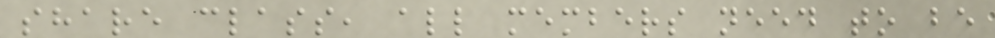share class, all members need to be
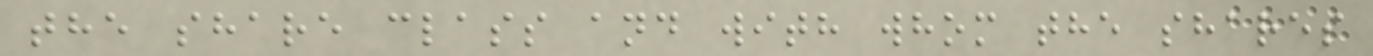the share class and with whom the shares
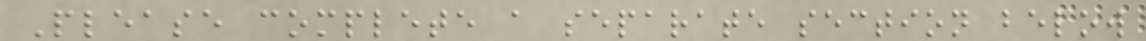Please complete a separate section below
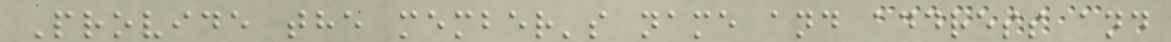Provide the member's name and address and
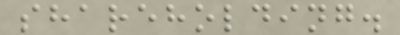shareholding.
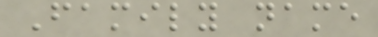Family name
